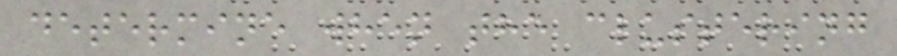determine when the clustering
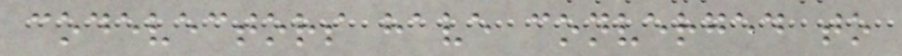codevectors have converged to
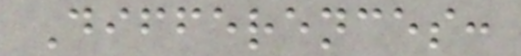Differences:
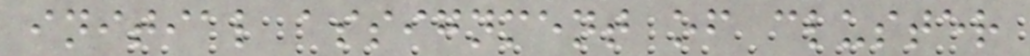initial assignment of cluster
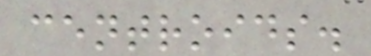centroids.
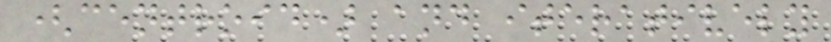(centroid) and iteratively
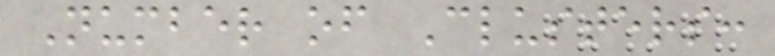Number of Clusters:
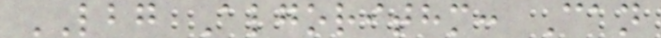LBG Algorithm: Can
